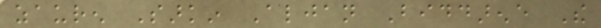zauren Sarkin Aljan Biddarene The
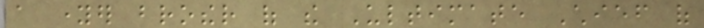a younger brother of the Ultimate Chief of
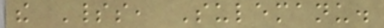the Spirits, Sulemanu.
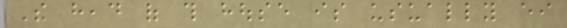The head of this house is usually either
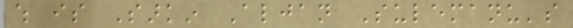which is Sarkin Aljan Sulemanu's
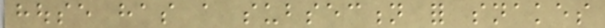house has a subsection for snakes
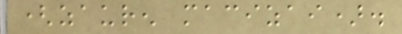(zauren macizai).
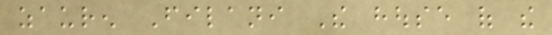zauren Filani The house of the
